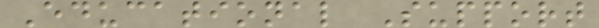Educational Support
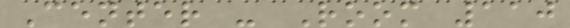Center - Room 110
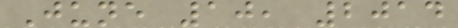June 10, 2014
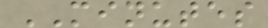MINUTES
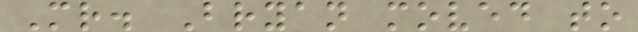Mr. Bryan moved to
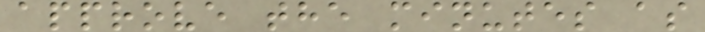approve the minutes as
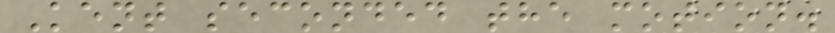Kent seconded the motion.
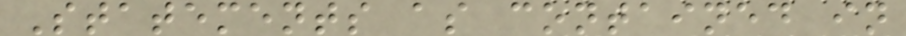Statements as contained in
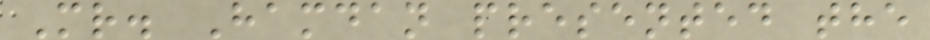Mr. Hamdan presented the
